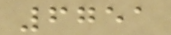6751
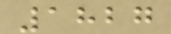1827
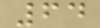64
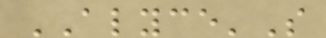ALYCE'S
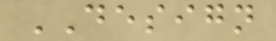DESIGN
